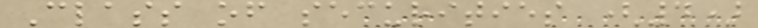Class of securities (4)
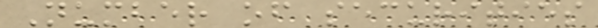Number of securities
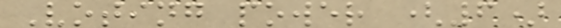Voting power (6)
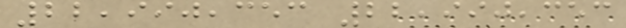22,990,353 22,990,353
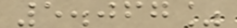5.067%
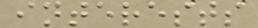interests
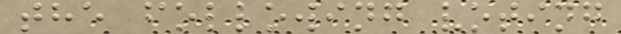the following voting
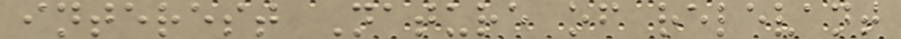interest Nature of relevant
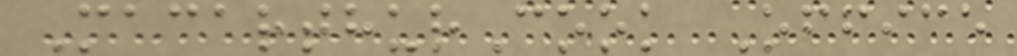MacarthurCook Office
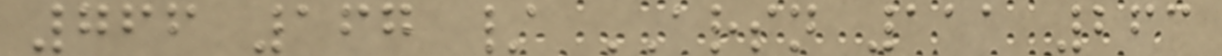766 167 / ARSN 111 263
